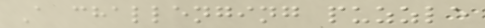A challenging puzzle
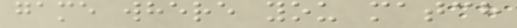game where you match
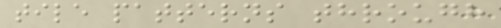tile patterns through
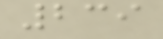239
